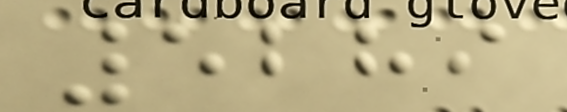5289
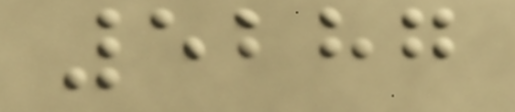5287
